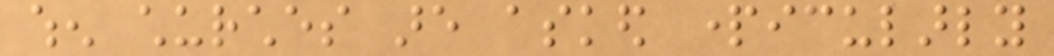when churches are asked particularly
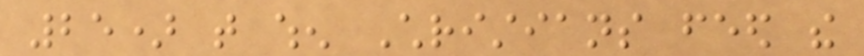25) that when Christians feed the
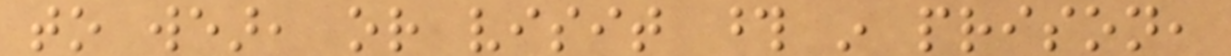to wear, or visit those in prison,
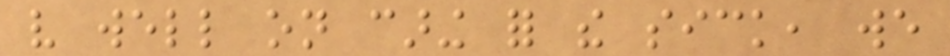very well on caring for the sick, we
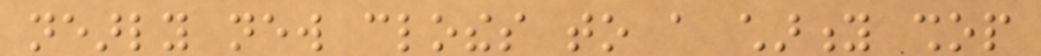nearly new clothes to a charity shop
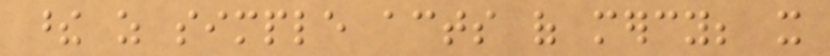these as simple acts of mercy; it
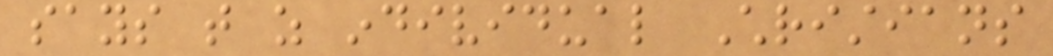says that as individual Christians
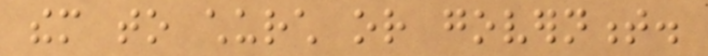them to church or government.
